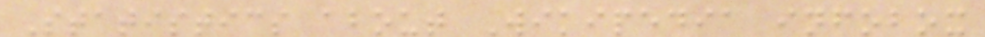Statistics about Wikipedia infobox
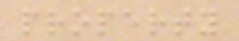property
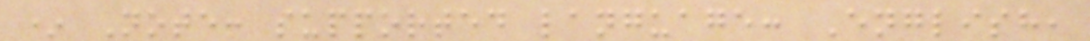* Note: supported language: English,
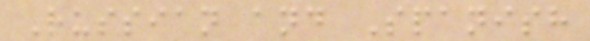Russian and Spanish
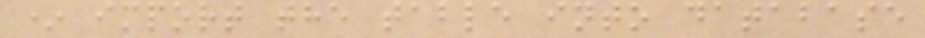* import the table into database
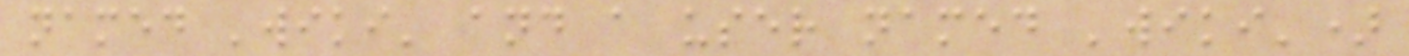named 'wiki' and a user named 'wiki')
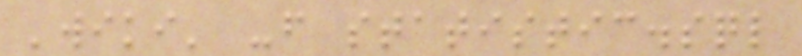'wiki' -f statistic.sql
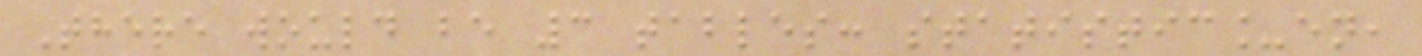There would be 3 tables: statistic_en,
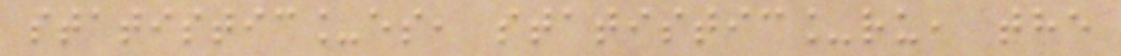statistic_es, statistic_ru, the
